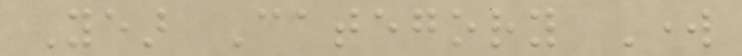Year Category Work
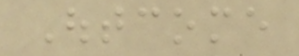Outcome
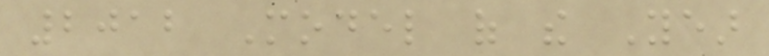2012 Model of the Year
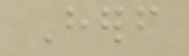Herself
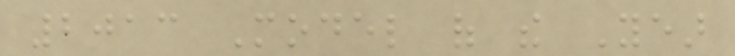2013 Model of the Year
